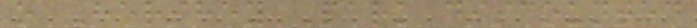o Hershey Park discounted
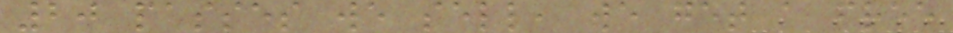20 passes we sell, we get a free
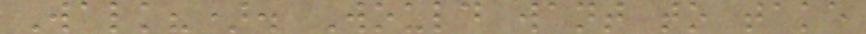Walk?). Would want to take
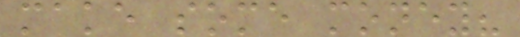make some money?
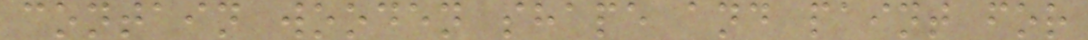contain wooden shape and paint for
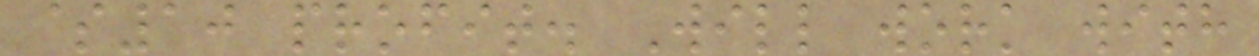$10 profit. Will work with
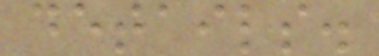details.
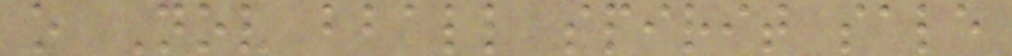o Nov bball spirit sale
